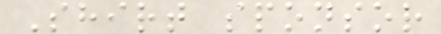Shirt sponsor
